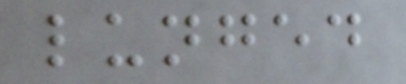lunged
